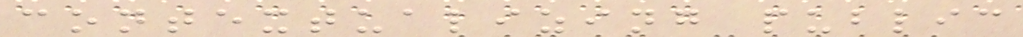contextualizing public
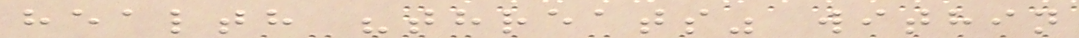health "threats" within
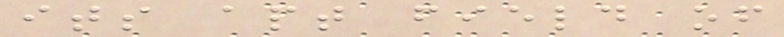its apt field of
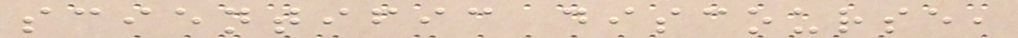scientific discourse,
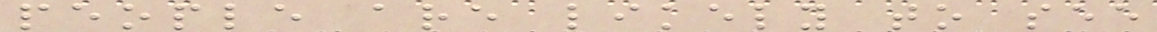people are likely to see
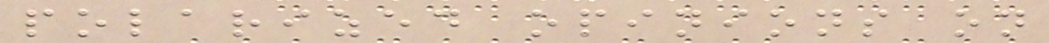polarized opinions on
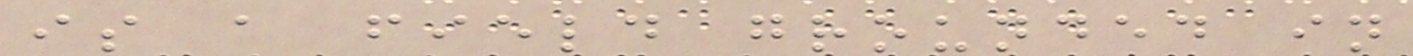is a field grounded in
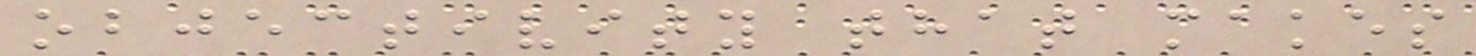objectivity that makes
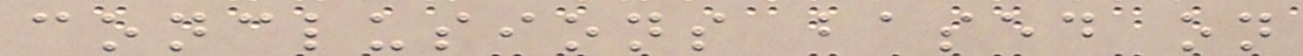conclusions based on
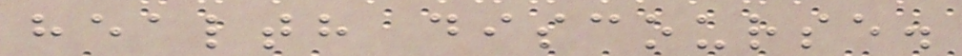health discourse.
